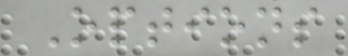Options
